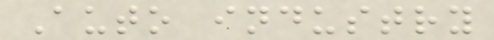Auto industry
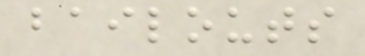bailouts
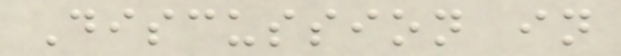Discussion in
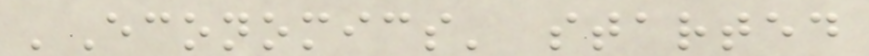'Economics' started
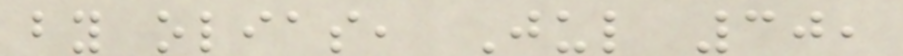by olias, Jul 30,
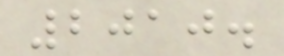2010.
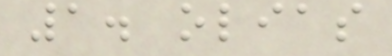1. olias
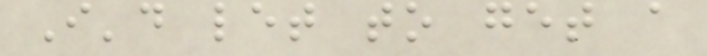I'd let to get a
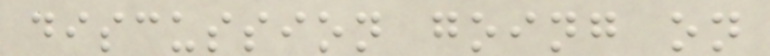discussion going on
